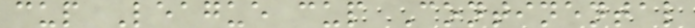cup League cup Continental
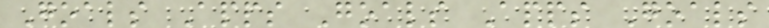Goals Apps Goals Apps Goals
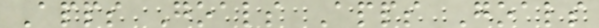Apps Goals Apps Goals
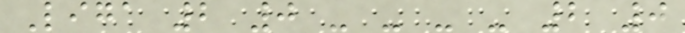Liga 2 0 - - - - 2 0
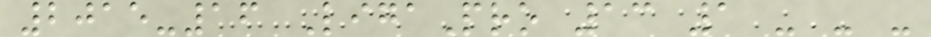2015-16 LigaPro 13 1 - - -
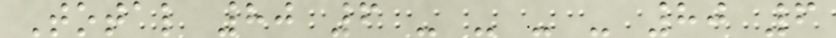Total 80 6 - - - - 80 6
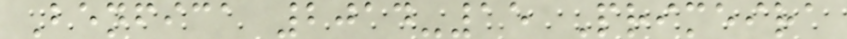Benfica 2014-15 Primeira
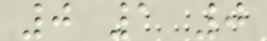0 1 0
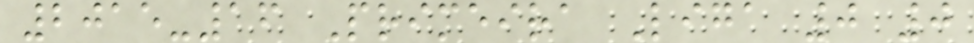2015-16 Primeira Liga 0 0
